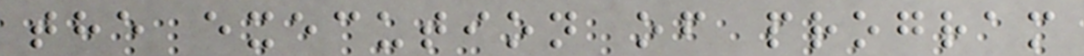the execution of program
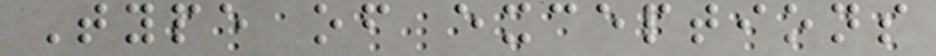Type of exceptions
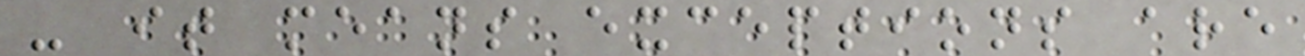- it means exceptions are
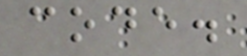code.
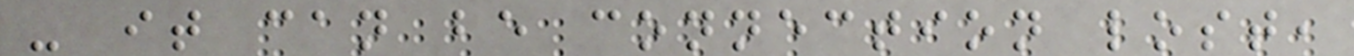- it can be connection lost,
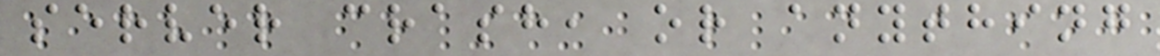server crash, or anything
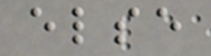else
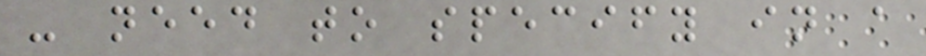- need to specify in a
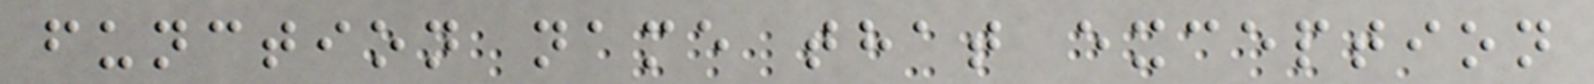function name that exception
